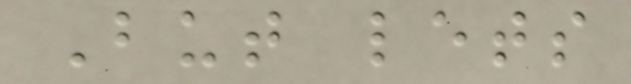But lets
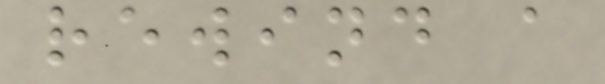rewind a
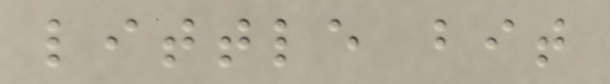little bit
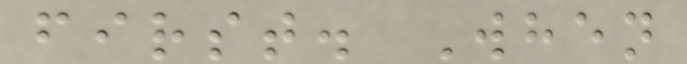first. When
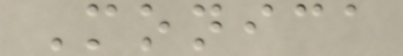Monica
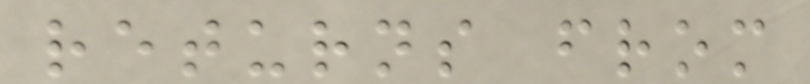returns from
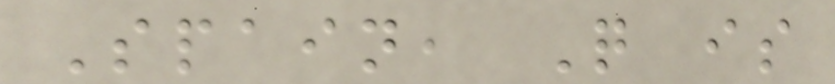Spain, Q is
